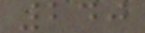240
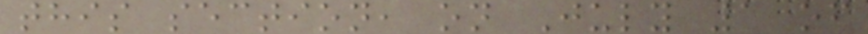this section, on July 1 of
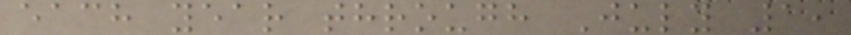each year through July 1,
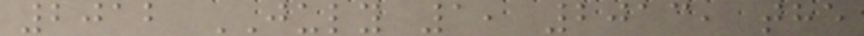2012 JULY 1, 2013, the
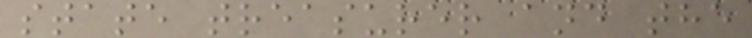state treasurer and the
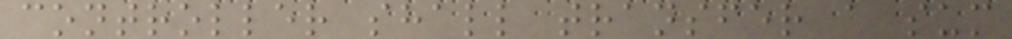controller shall transfer a sum
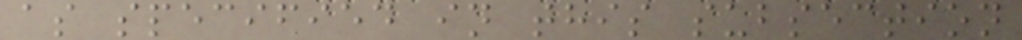as specified in this subsection
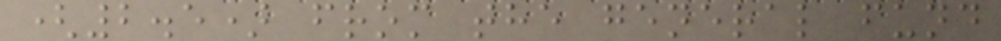(2.5) from the general fund
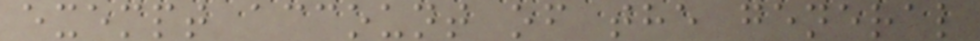exempt account of the general
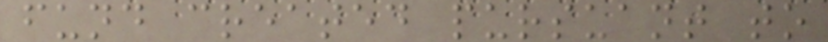fund created pursuant to
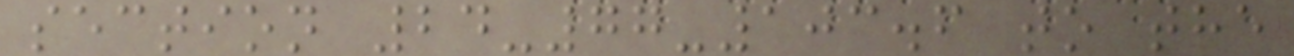section 24-77-103.6 to the
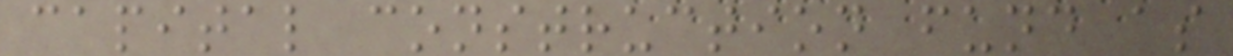capital construction fund as
